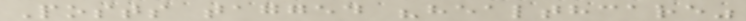Posts tagged "healthcare"
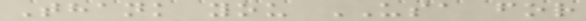Thank you USA for
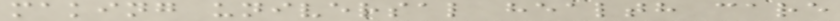making universal health care
